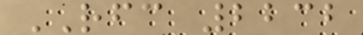RFC 2232
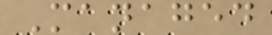Managed
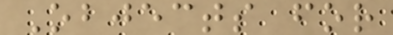Objects for
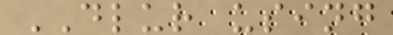DLUR using
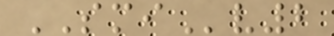SMIv2
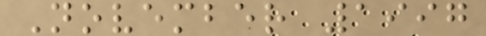November 1997
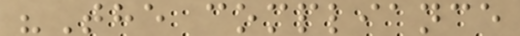"The compliance
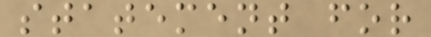statement for
